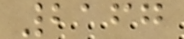2167
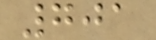701
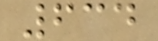634
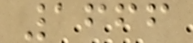1666
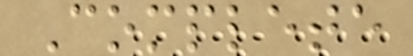Complete
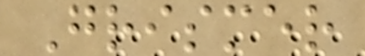Grismer
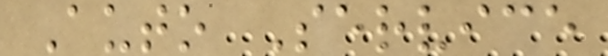Auto Service
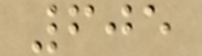605
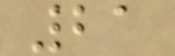21
